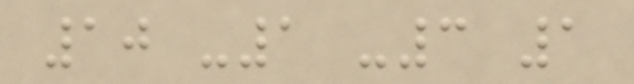10 -1 -3 1
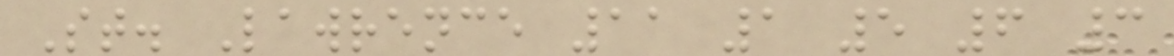St. Lawrence 11 1 5 6 3
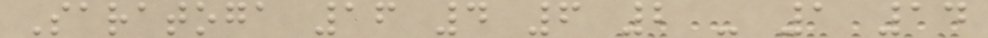Saratoga 16 4 6 2 - 1 14
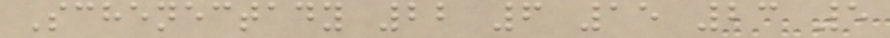Schenectady 22 6 15 23 5
